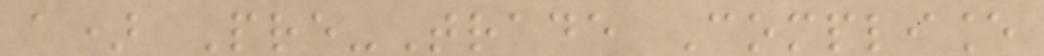a) Pre-Trade Compliance
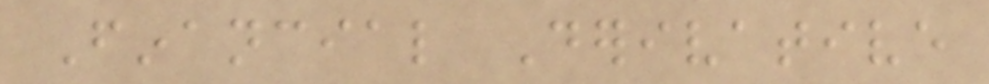Financial Derivative
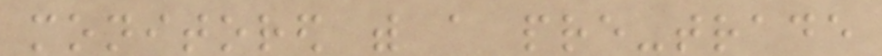monitored with a pre-trade
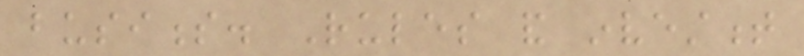business. Rules and investment
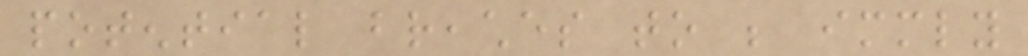potential breaches to be immediately
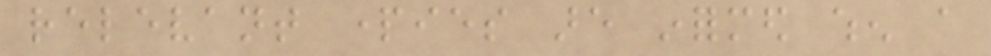relevant parties are informed when a
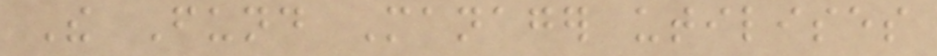The Fund Manager utilises
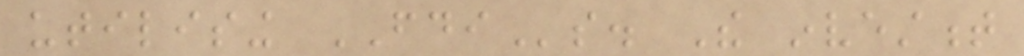utilising FDIs. The investment
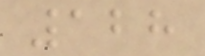128
